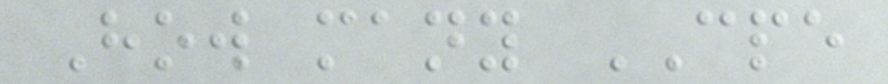How many CPE
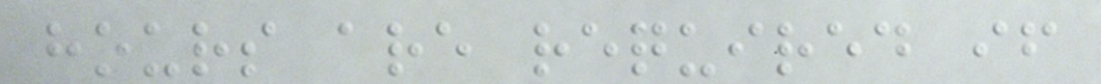hours are required if
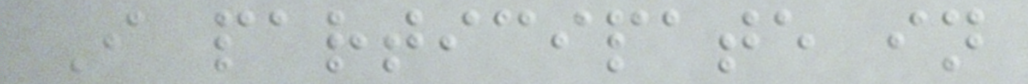I participate in
